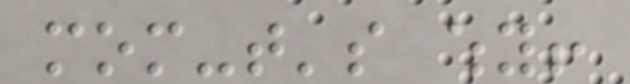mom-that's why!
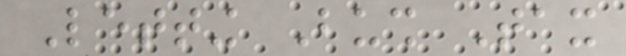Letting Bush Tax
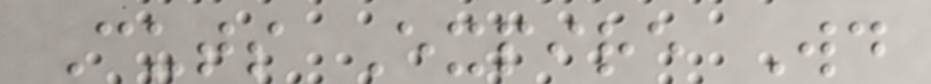Cuts Expire Would
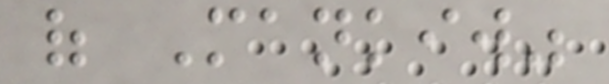of Mankiw"
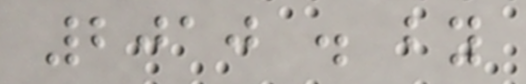2010 . by
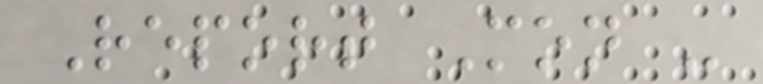Report Mon -
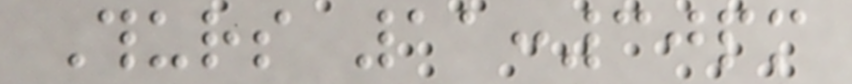Thurs 11:30pm
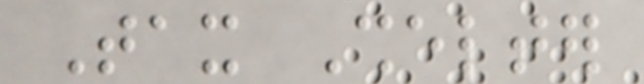Tax Shelter
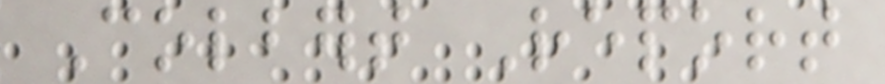Colbert Report
